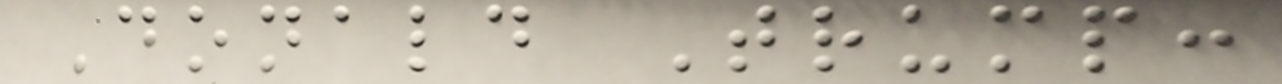Donald Trump:
